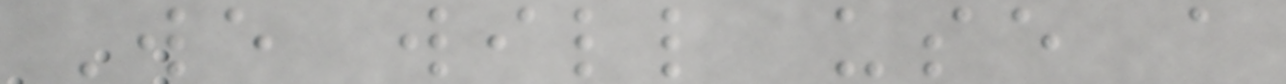We will use a
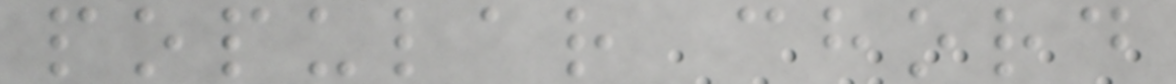popular chord
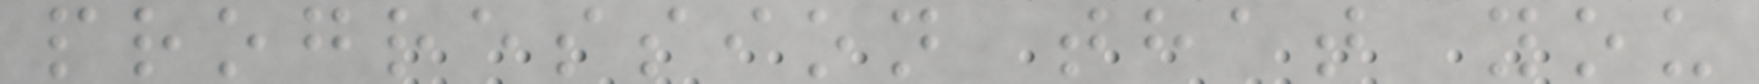progression that you
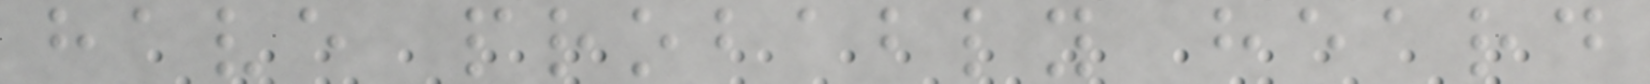have probably heard
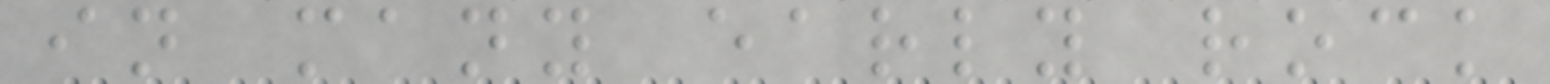in many early rock
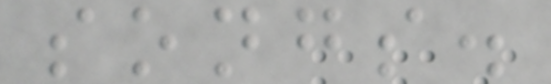songs.
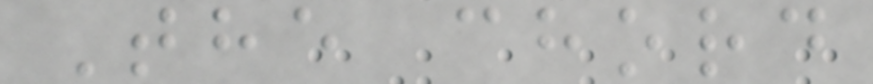The chord
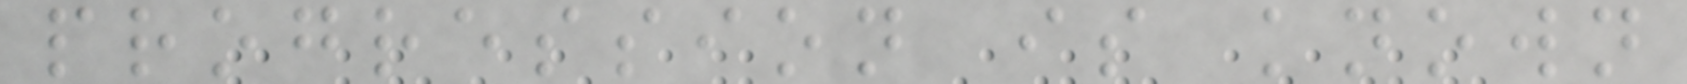progression is known
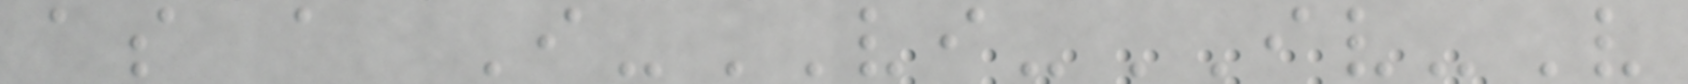as a I-VI-IV-V
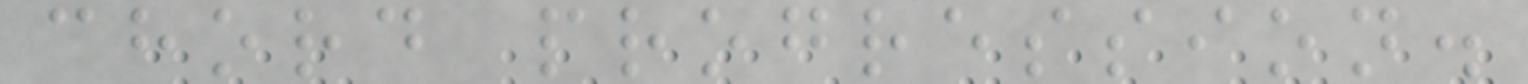chord progression.
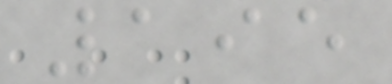195
